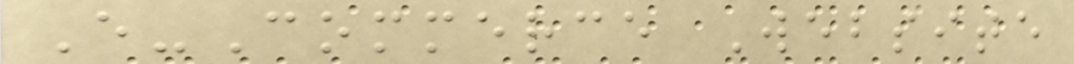E-Commerce Website
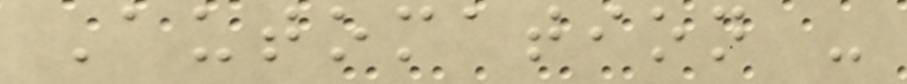Automation -
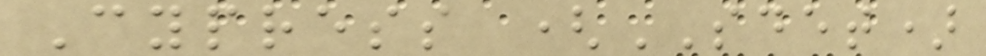Cypress (SDET)
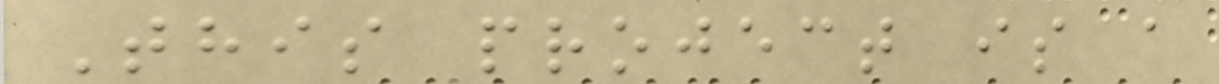This project is a
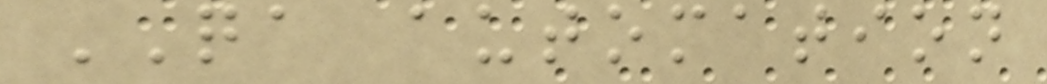QA automation
